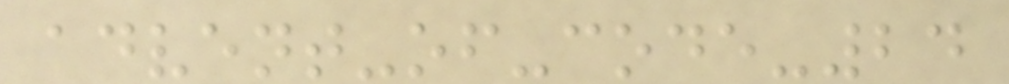advent-of-code-24
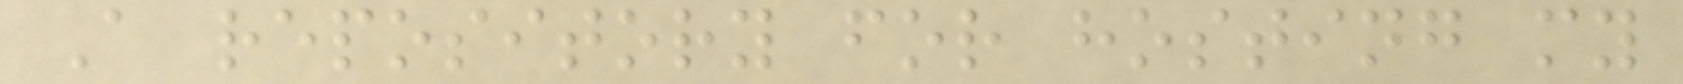A repository for hosting my
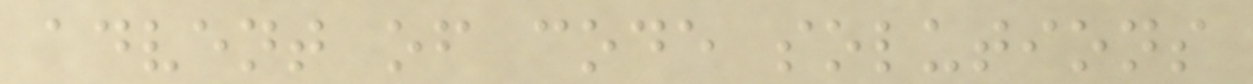advent of code solutions
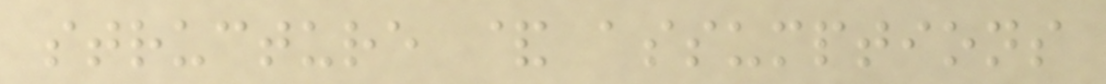structure & assumptions
